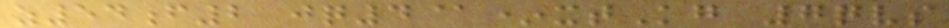z54f2 jq4@*xtKg 7qvs
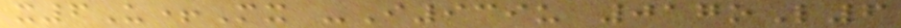x6U+Mx -I939u 017oL6
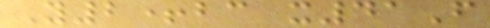Y2+bc x41F
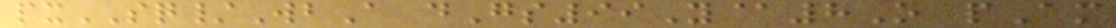pxSQ/WbA dGs99Y@8O pAm
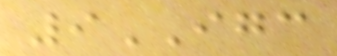9IGC
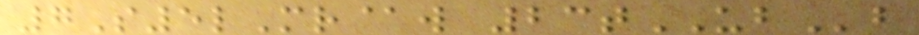7S5lMr@w 23tUBb
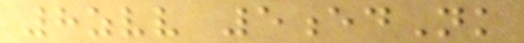8zvv 5edNk
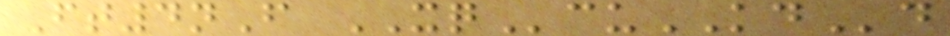Ft4nF XQcuKDd
